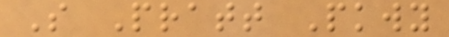S Pratt Pkwy
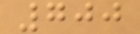700
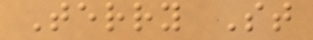Terry St
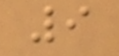9
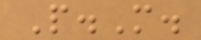P.M.
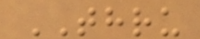THRU
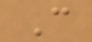C
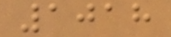1018
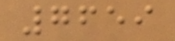7659
